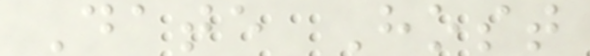Date Host
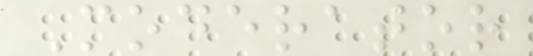Moderator
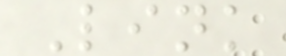Link
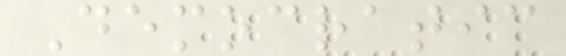Democratic
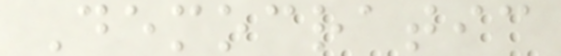Democratic
